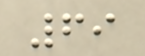69
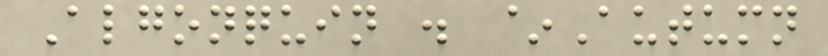Algonquin . ~Autumn
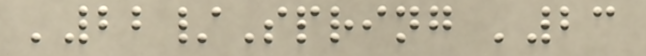'22/Spring '23
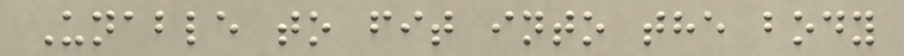Unable to fit into the body
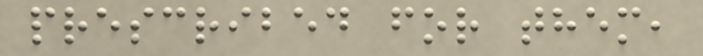prescribed for them,
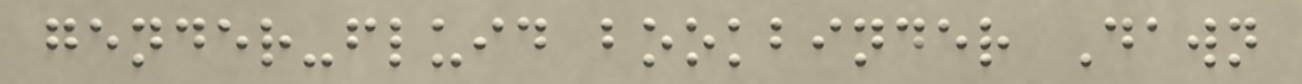gender-fluid bookbinder Dawn
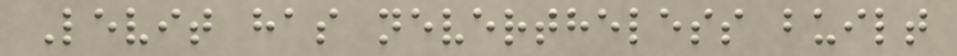Levit has nevertheless built
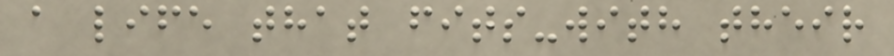a life that fits-with their
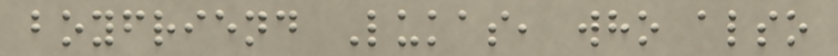boyfriend Lukas, who also
